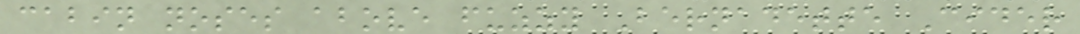cabin noses above fuzzy Bernadette Cider
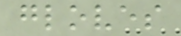gloves
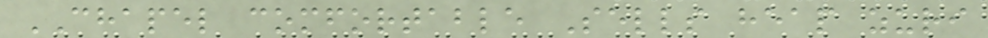CHAPEL comfortable Sells heap zuri
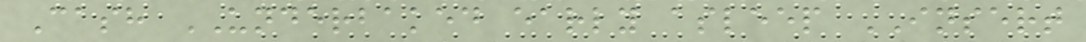Cash UNDERBAKED early asleep INSERT
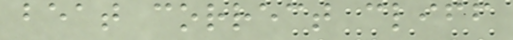beat correct cliff
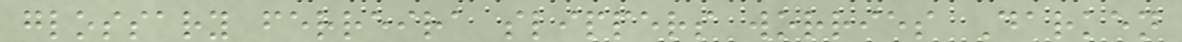glossary ferreira slippers worries Darken
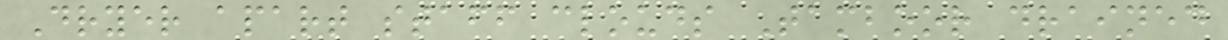Dryer apart staff clouds Tamboor drained
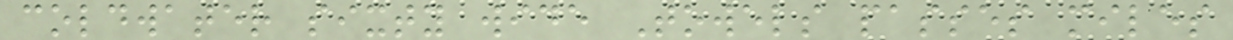coldwater sixty wide Towels passes miles
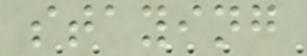staying
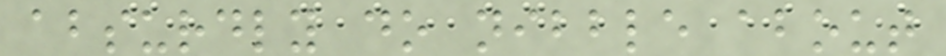absurdly do nibble about
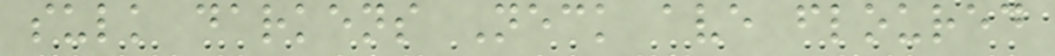sulk darkens Neck ave floured
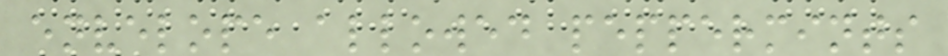envelope allowed peppermints
